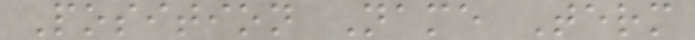Position Name Term
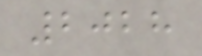2028
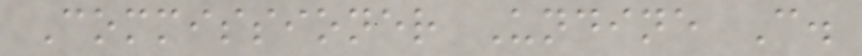Commissioner Undine C.
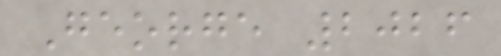George 2026
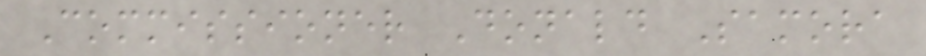Commissioner Donald Samora
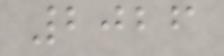2026
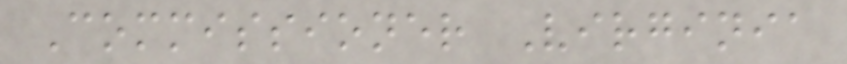Commissioner Virginia
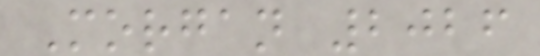Morgan 2026
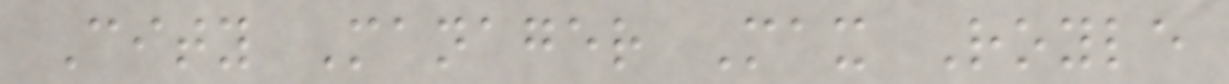City Manager Max Royle
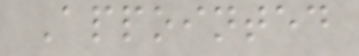Appointed
